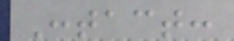Contact:
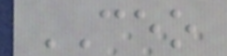CEO
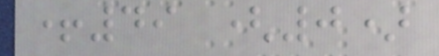+49 (0)
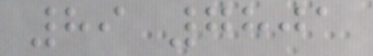89 7801
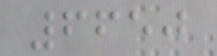6650
